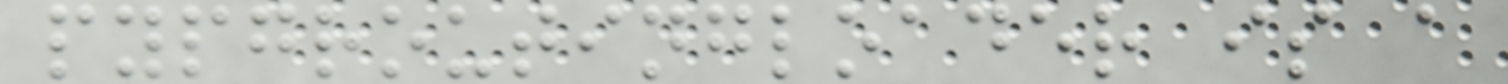pypgroutingloader is a
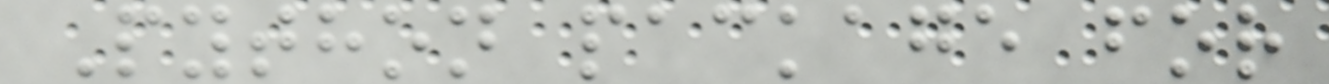Python package for
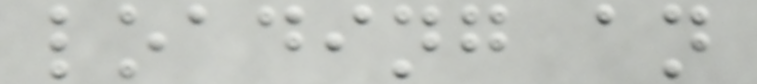loading an
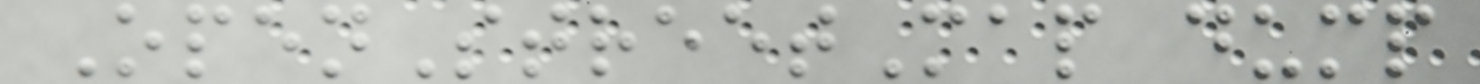OpenStreetMap dump
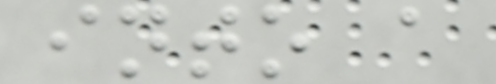into a
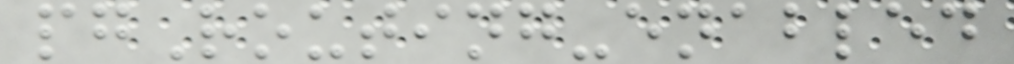pgRouting-enabled
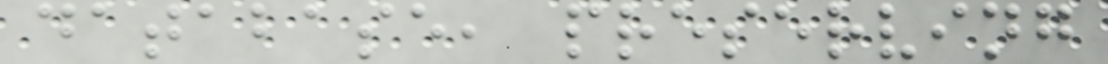database, preserving
